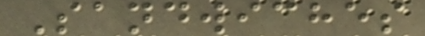Sandwiches
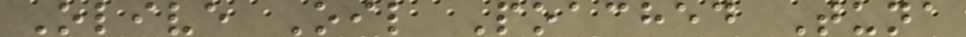Olive Oil Poached Tuna
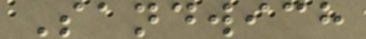Sandwich
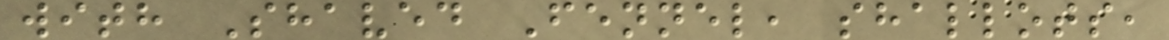with Shaved Fennel, shallots,
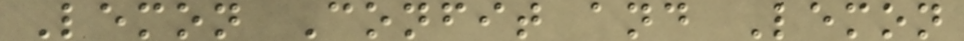Lemon Confit and Lemon
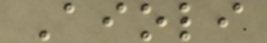Aioli
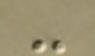-
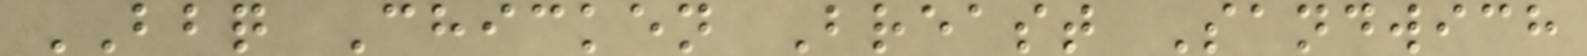BBQ Chicken Breast Sandwich
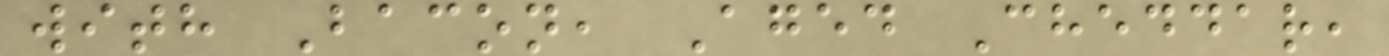with Bacon, Aged Cheddar,
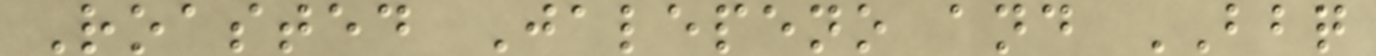Roasted Jalepeno and BBQ
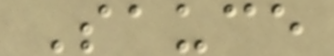Sauce
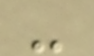-
